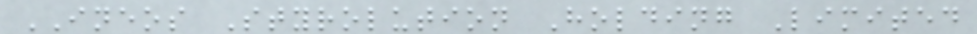INEOS Styrolution Holding Limited
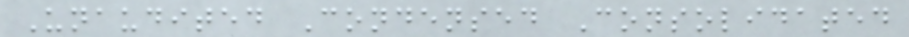Unaudited Condensed Consolidated
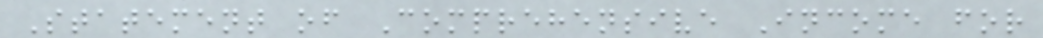Statement of Comprehensive Income for
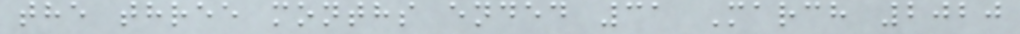the three months ended 31 March 2020
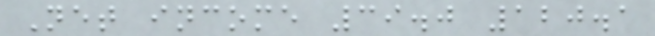Net income 39.0 120.1
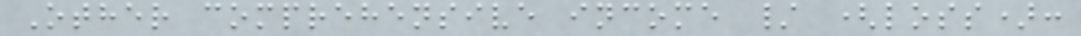Other comprehensive income / (loss):
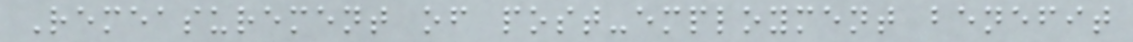Remeasurement of post-employment benefit
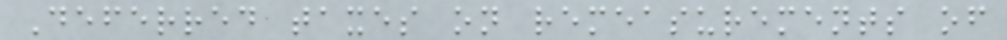Deferred taxes on remeasurements of
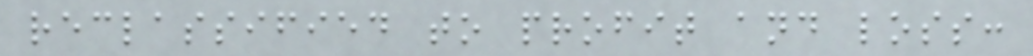reclassified to profit and loss:
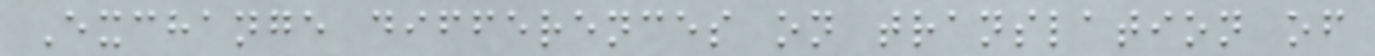Exchange differences on translation of
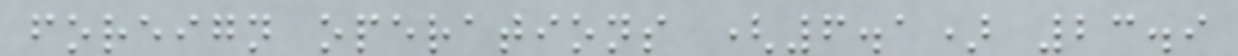foreign operations (6.1) 23.9
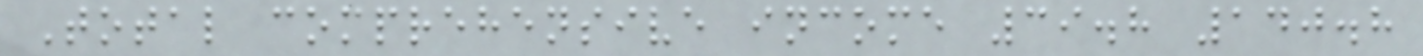Total comprehensive income 39.8 140.8
